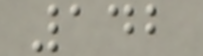142
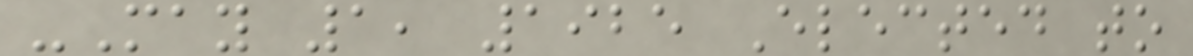-May 1, 1925 Elected to
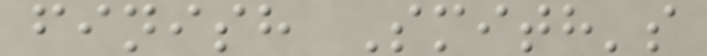finish Smith's
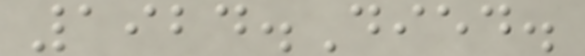1924.Died.
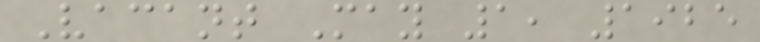Vacant May 1, 1925
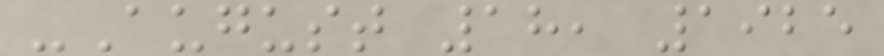-August 18, 1925
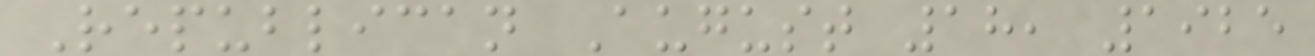Republican August 18, 1925
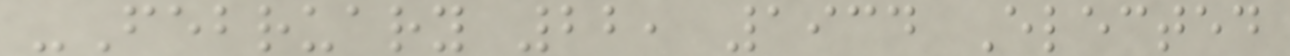-February 22, 1934 Elected
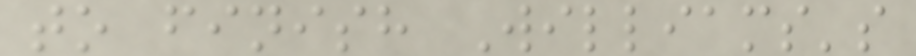to finish Williams's
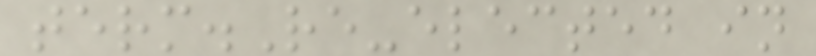term.Re-elected in
